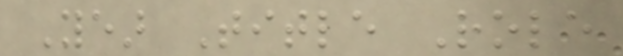Year Title Role
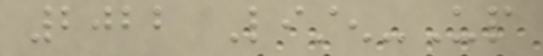2022 Listen-Up
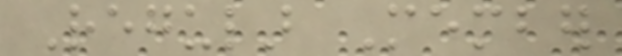Regular Member
